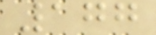177
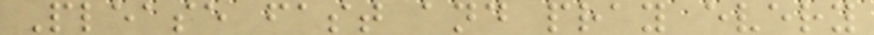Please fast and pray every
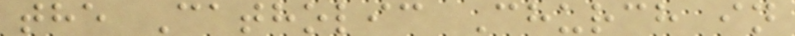the Catholic Church in
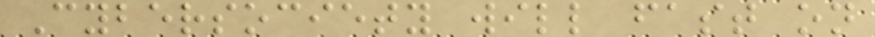Cybersociety will fast on
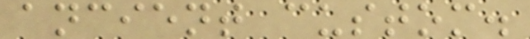ancient custom.
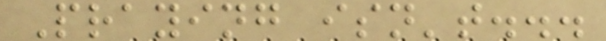Praying isn't...
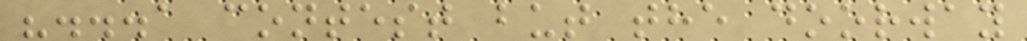"...a contest but the doorway
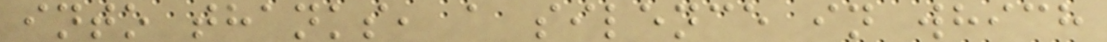into thanks, a silence in which
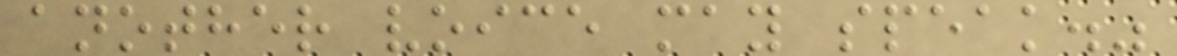another voice may speak."
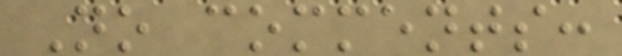No comments:
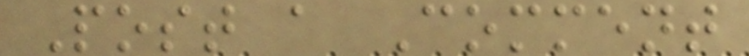Post a Comment
